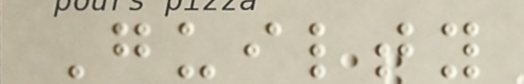Guilty
